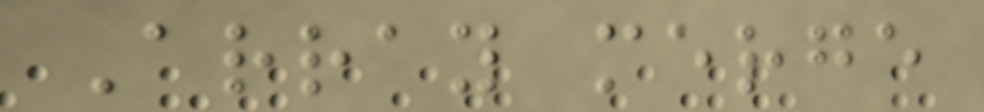Array merge
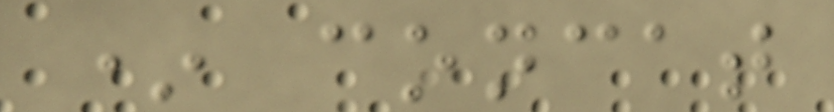* concat
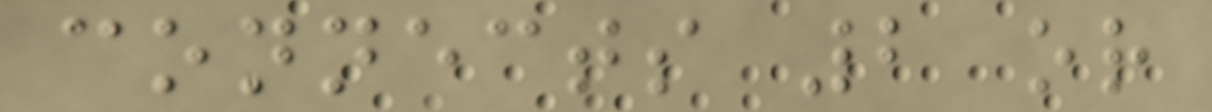connects 2 or
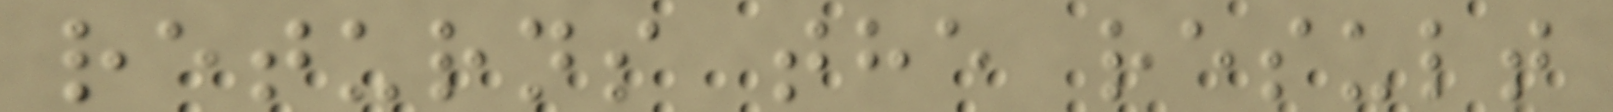returns the result
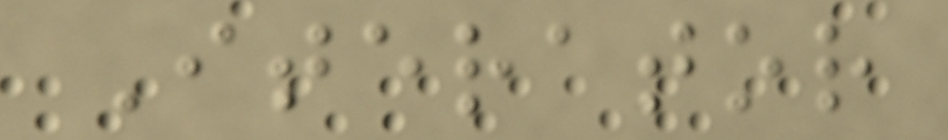Iterator
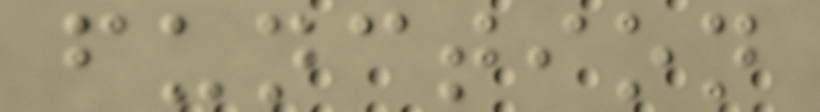function
